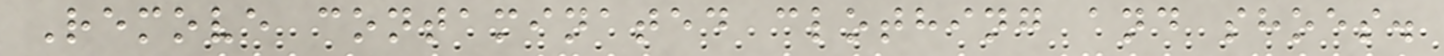Remove contaminated clothing and shoes.
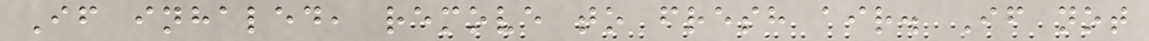If inhaled, remove to fresh air. If not
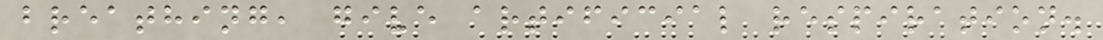breathing, give artificial respiration.
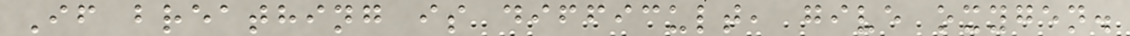If breathing is difficult, give oxygen.
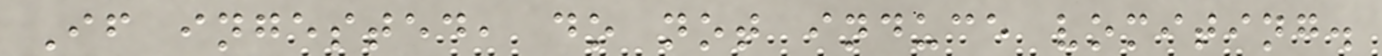If ingested, do not induce vomiting.
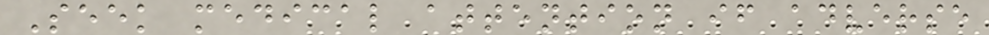Seek medical attention if adverse
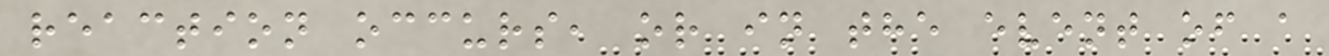reaction occurs, or in the event of a
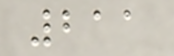211
